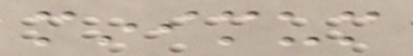minimum
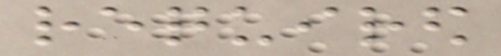required
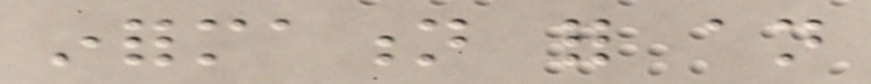information for an
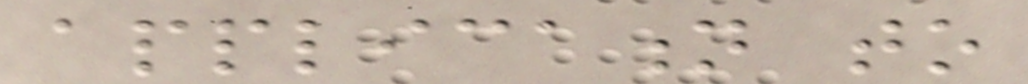application to
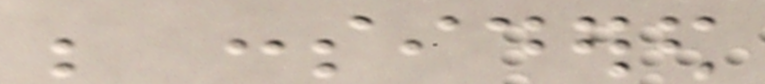be considered
